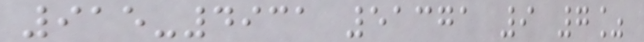915-4931 51371 9 7%
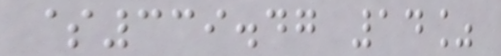$339.47 14%
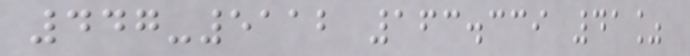447-5112 163.339 41%
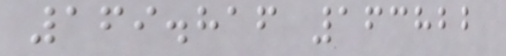169.816 163822
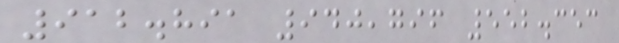912.891 940,796 552.353
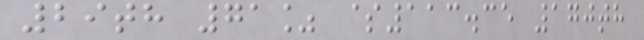29th 71% $113.35 170th
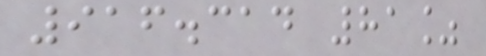916.314 81%
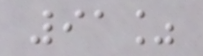91%
